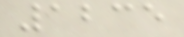1235
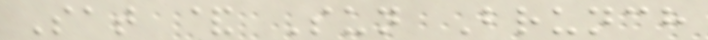Sat & Sun Brunch
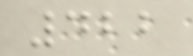422
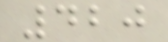420
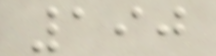190
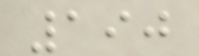190
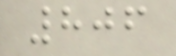806
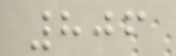806
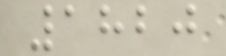1820
